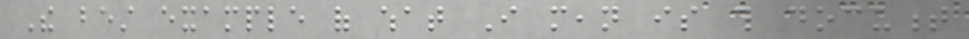The best example of what I mean is this document
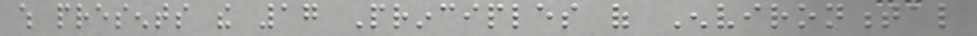which presents the 17 Principles of Environmental
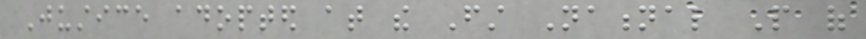Justice adopted at the First National People of
